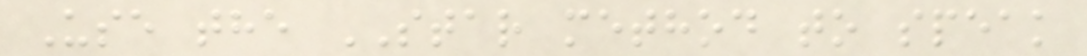Use the STAR method to speak
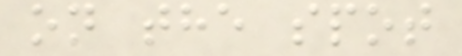on the spot
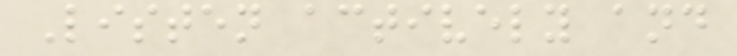Listen actively and
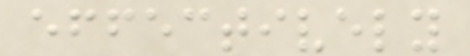effectively
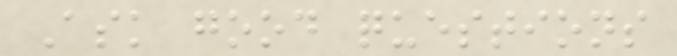Ask good questions
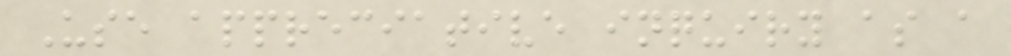Use appreciative inquiry as a
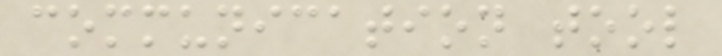communication tool
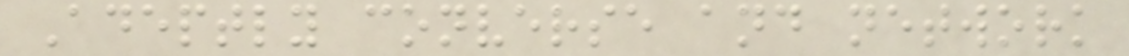Adeptly converse and network
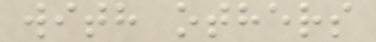with others
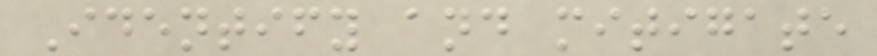Identify and mitigate
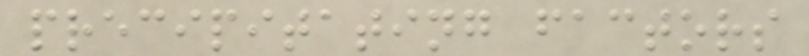precipitating factors
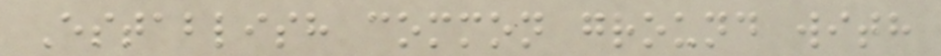Establish common ground with
